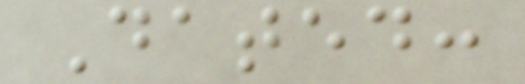Dated:
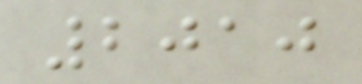2010
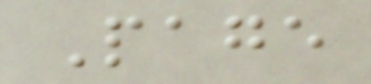Page
